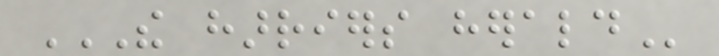THE HARRIERS HERALD
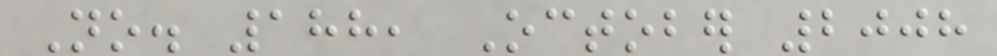No. 188, October 2008
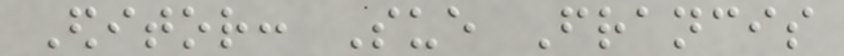Editor: Sue Francis
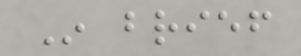In brief
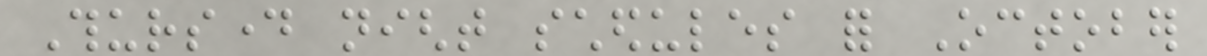Thursday night schedules for October
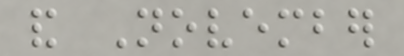and November
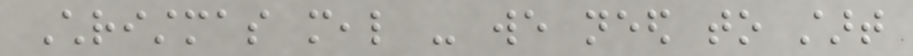Christmas meal - we need to start
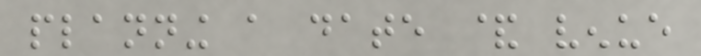planning a date & venue
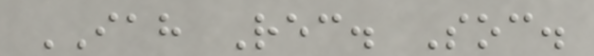IAH Rec. Soc.
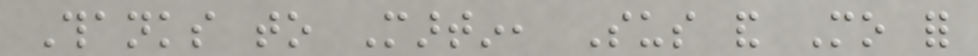Thanks to Martin, Sus and Mo for
